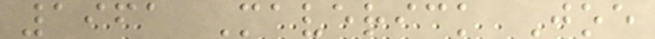1961 Maverick Joe
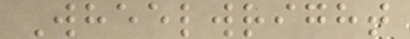Wheelwright
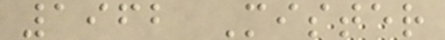1962 Mister
